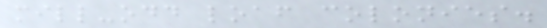mill-odd loaf colonies.
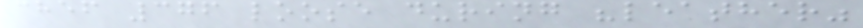chef 376 loose during "leather"
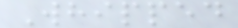Whipped
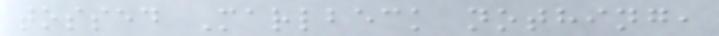tossed Marlbeck nothing,
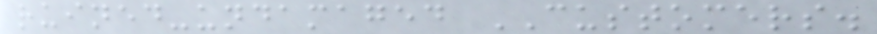ruined-undamaged CUSTOMERS.
